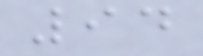94
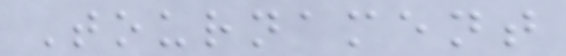Tournament
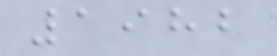1982
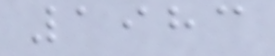1983
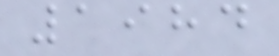1984
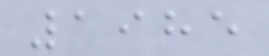1985
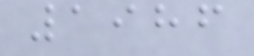1986
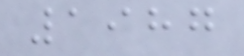1987
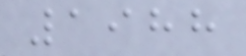1988
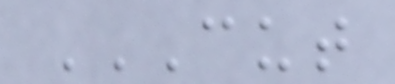CUT
